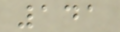141
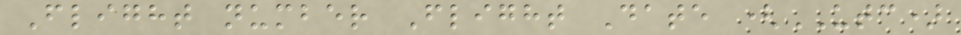Flight number Flight Date (UTC)
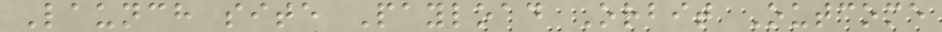Launch site Payload Orbit Outcome
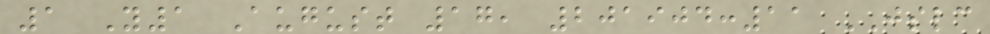1 Y1 August 17, 201904:11 JSLC
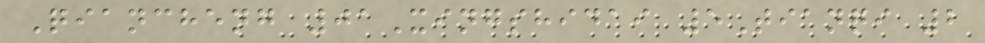Qiancheng 01Xingshidai 5Tianqi 2
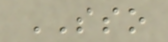SSO
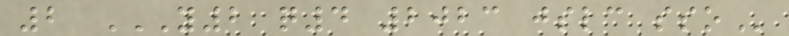2 Y2 Q4 2023 JSLC SSO
